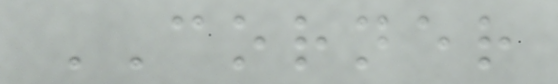CORNER
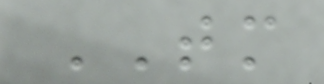TM
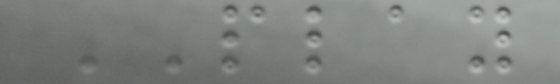PLAY
